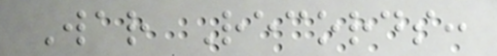War Records:
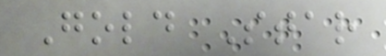Gold Star
